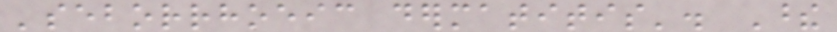'seborrhoeic dermatitis'. These
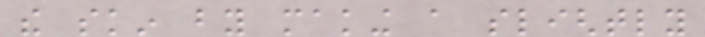the skin by making a slightly
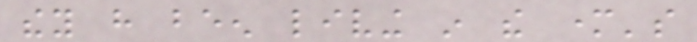they have been living in the mother's
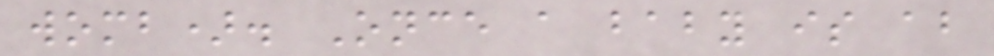womb). Once a baby is about
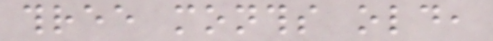three months old,
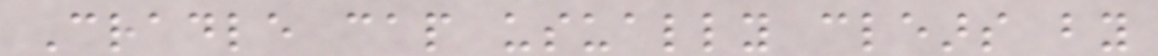Cradle cap usually clears by
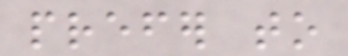prefer to
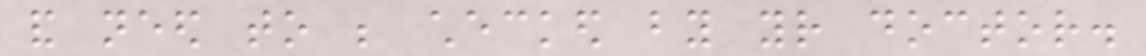and need to be checked by your doctor.
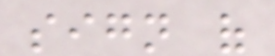sign of
